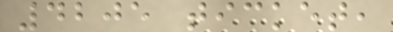4205 ticket,
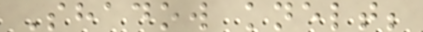Shadow knelt;
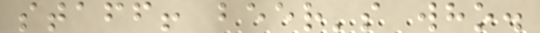staff! beer's who.
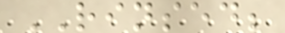RINSED;
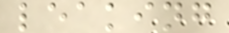leaking
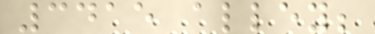3415 alley;
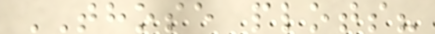THOSE plots?
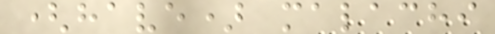(have) malachi
